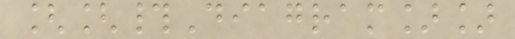[[#Diagram]]
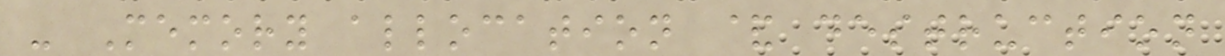- Memory allocation & destruction
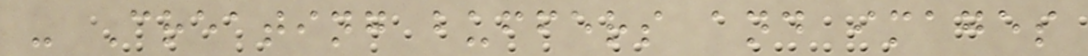- Creating buffers and images
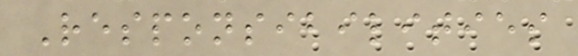Responsibilities
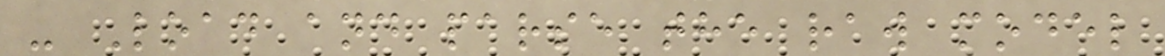- Load and parse the raw model
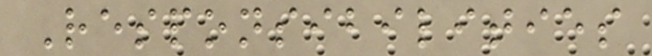Responsibilities
